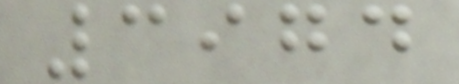3974
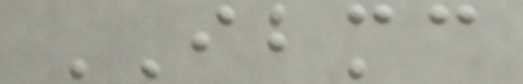IBMC
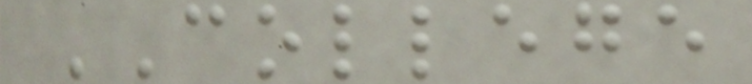COLLEGE
